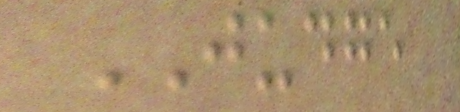JUDGE
